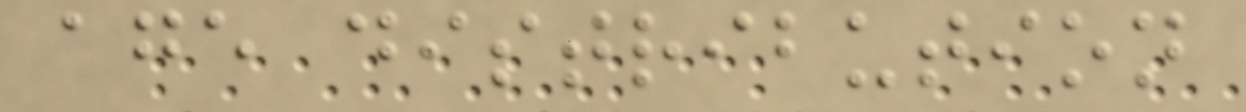age distribution
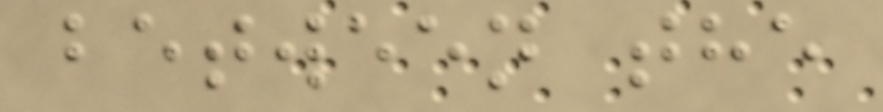between the
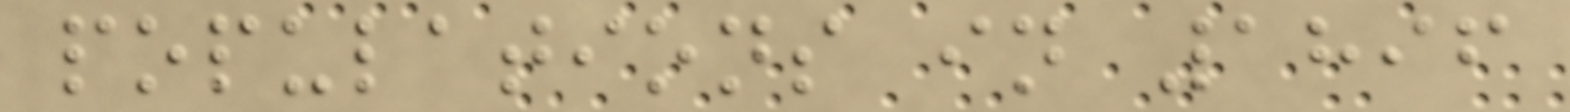populations in 1896
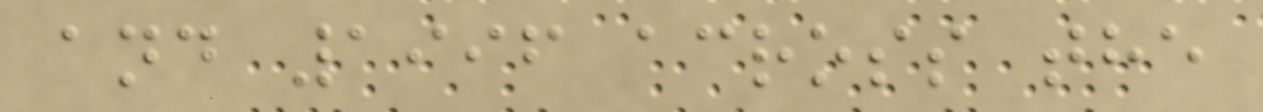and 1996 across the
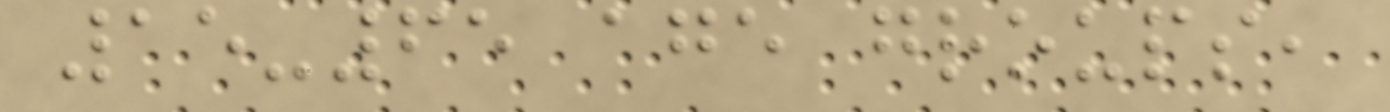15-65 age groups,
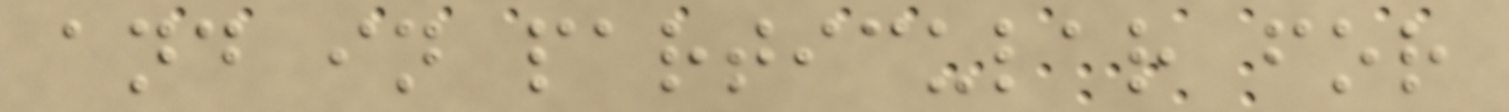and in particular for
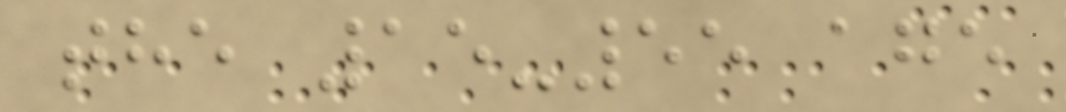the 15-55 age
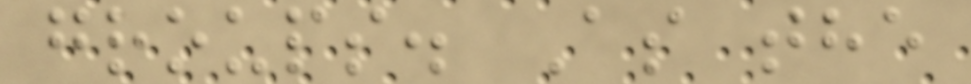groups. As the
